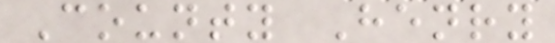County Henry
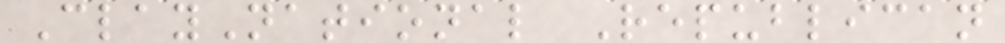ClayNational Republican
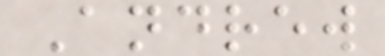Andrew
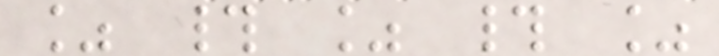% # % # %
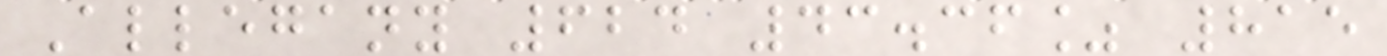Allegany 624 43.36% 815
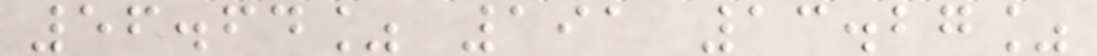56.64% 191 13.27%
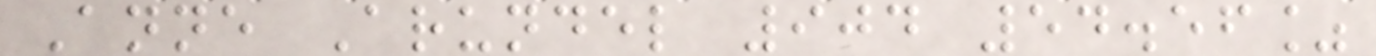Anne Arundel 904 54.56%
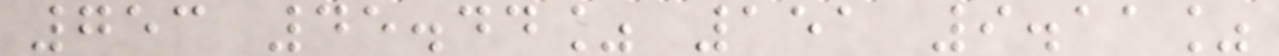753 45.44% 151 9.11%
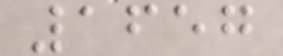1657
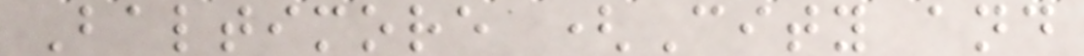Baltimore (City and
